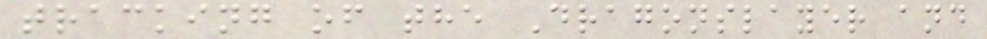tracking of the Dragonslayer and
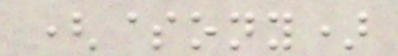($ony)
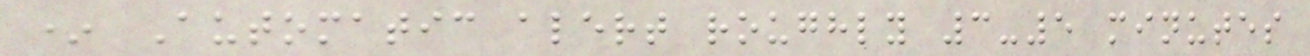* Automatic alert roughly 3-5 minutes
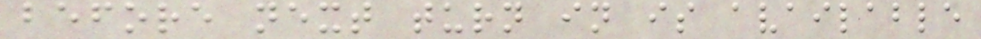before next turn in is available
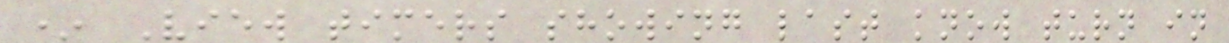* View timers showing last know turn in
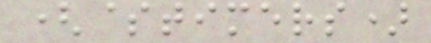($timers)
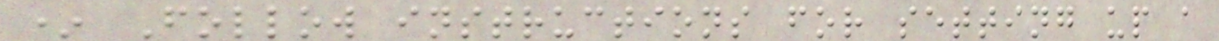* Follow instructions for setting up a
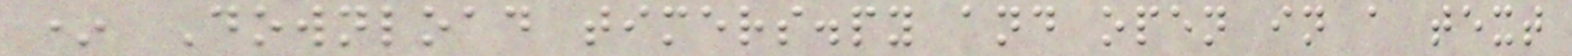* Download timers.py and open in a text
